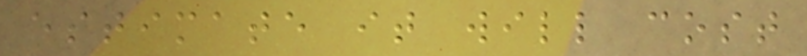estimate it will cost
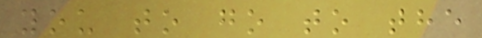you to go to the
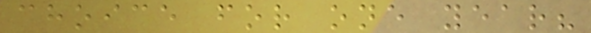choice for one year?
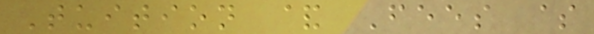Tuition & Fees $
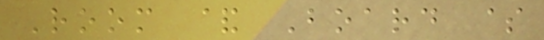Room & Board $
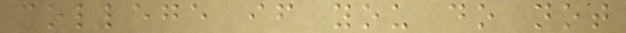college if you do not
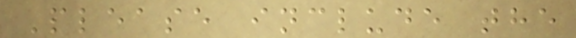Please include the
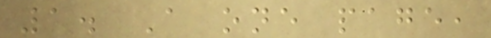1. A one page,
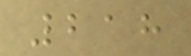218
